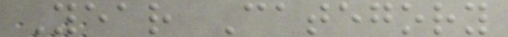Year Category
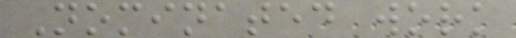Nominated work
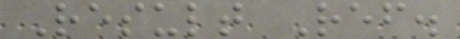Result Ref.
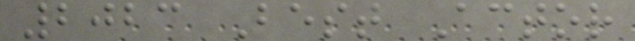2023 Best Actor
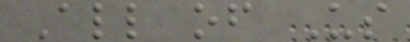All of Us
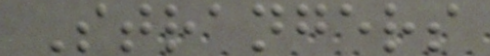Strangers
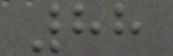88
